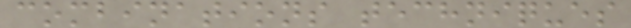combinations techniques
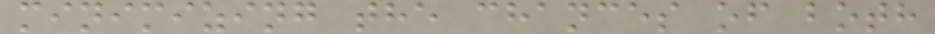minimizing the chances of both
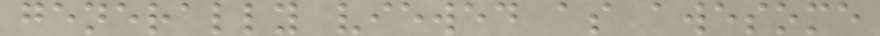generally viewed as awesome
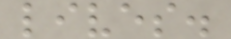lives.
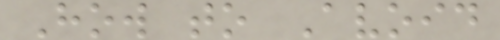How to Avoid
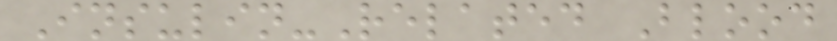Insulin-Related Blood
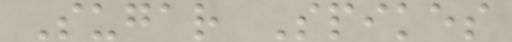Sugar Spikes
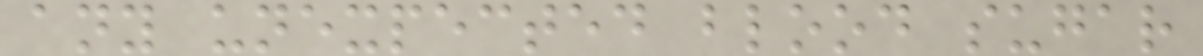any unexpected blood sugar
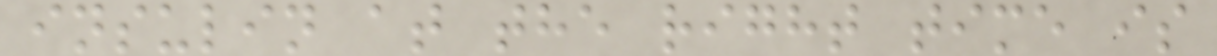insulin at the right time is
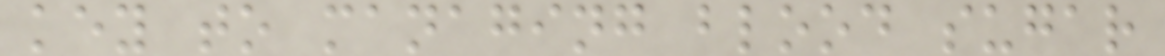key to managing blood sugar
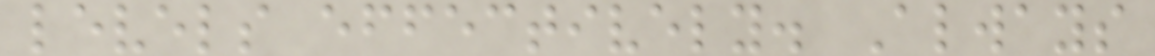levels effectively. Always
